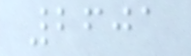2601
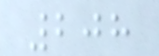208
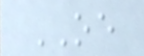OE
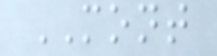MONT
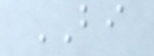BI
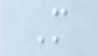M
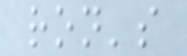ron's
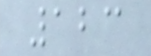123
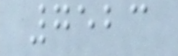7523
